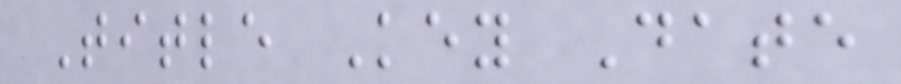Title Key Date
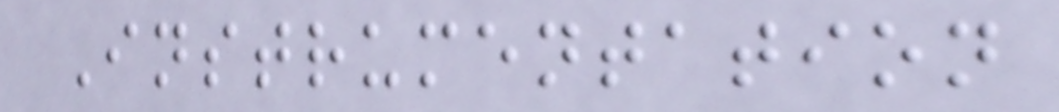Instrumentation
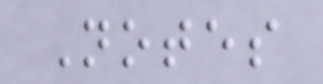Notes
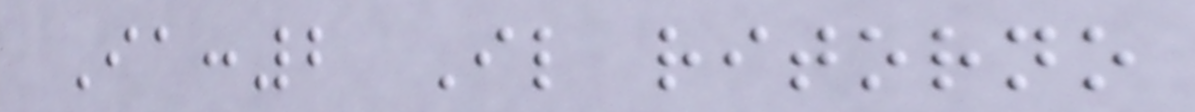Ia:2 Il ritorno
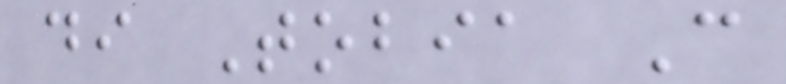di Tobia C
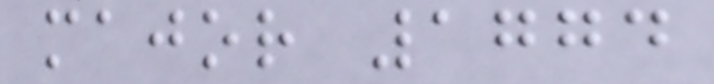major 1774
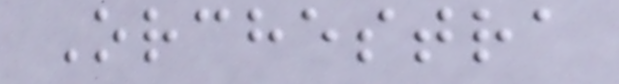Orchestra
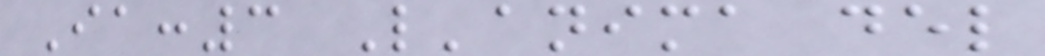Ia:3 L'anima del
